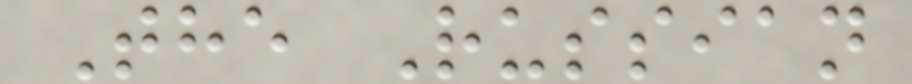The Russian
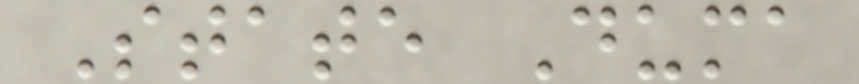State Duma
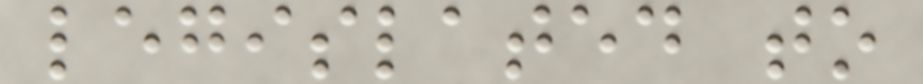legislated to
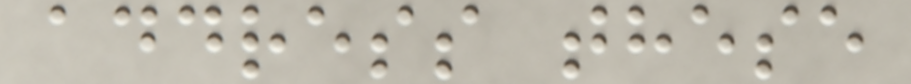address these
